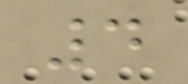4
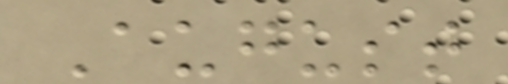August
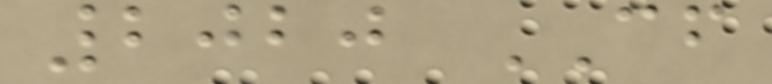2020 CF
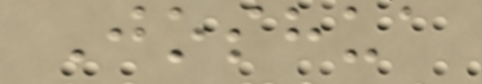Joshua
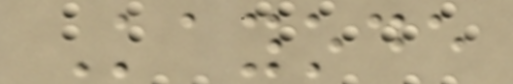Kayode
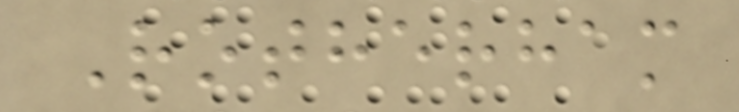Rotherham
